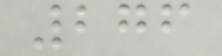276
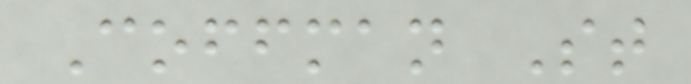Coffman St
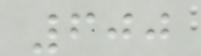600
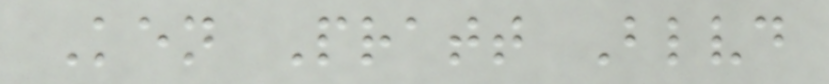Ken Pratt Blvd
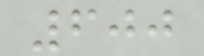600
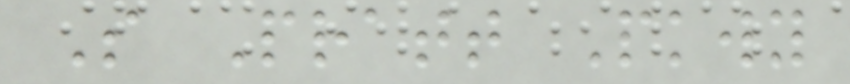S Pratt Pkwy
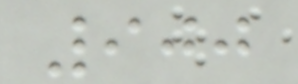900
